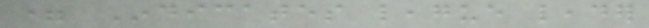= Indicates league leader
